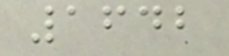1642
